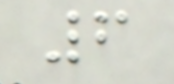6
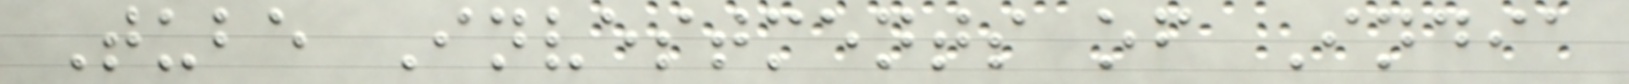Tube Investments of India
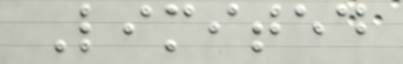Limited
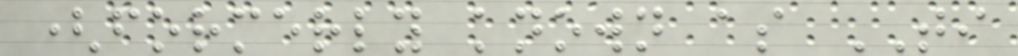(formerly known as TI
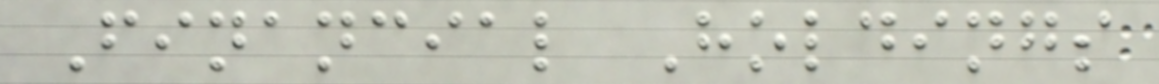Financial Holdings
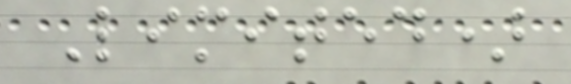Limited)
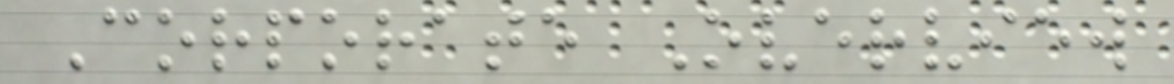Corporate Overview
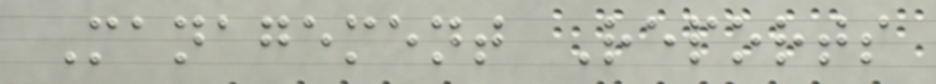Management Reports
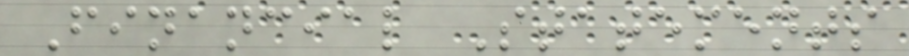Financial Statements
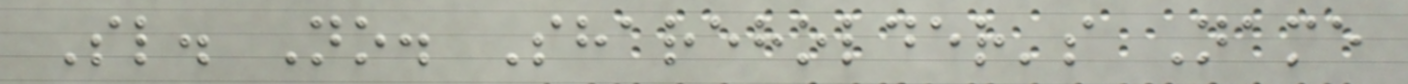Sl. No. Shareholder's Name
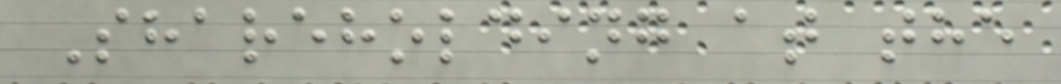Shareholding at the
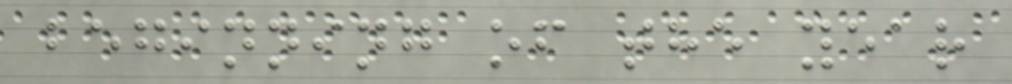beginning of the year
